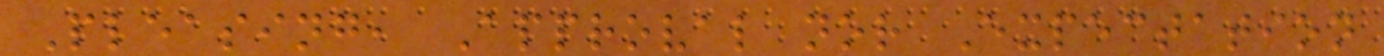Pleasing, Approval nor Expectation
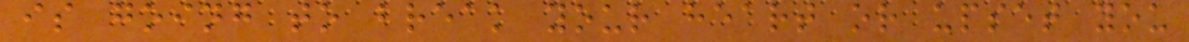is going to break your heart or upset you
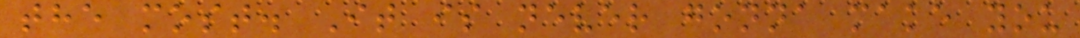the most. It is never gonna make you
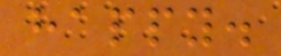happy.
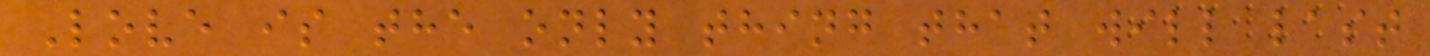Love is the only thing that will last
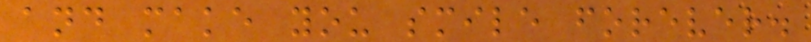and make you smile forever.
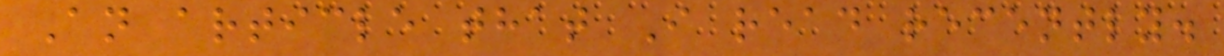An article that I read recently.
